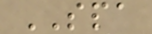SPA
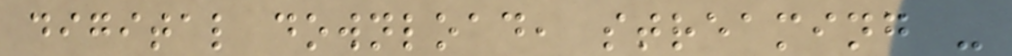digital download, streaming -
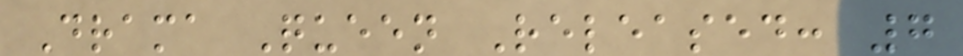Drama Queen Released: 7
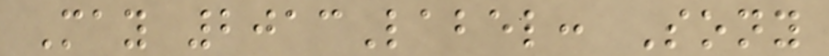May 2013Label: Sony
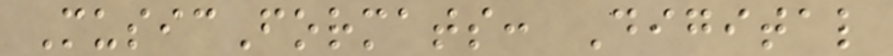MusicFormats: Digital
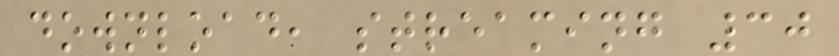download, streaming 30
